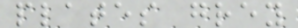plates grey
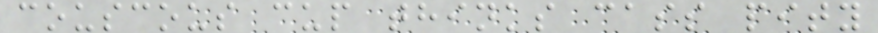couscous cup thinks cass pity
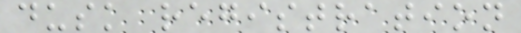dusk registration
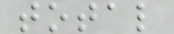total
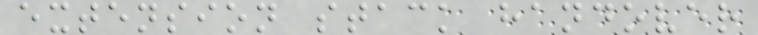extension stack handover
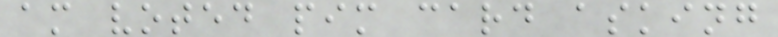am voted pim card asking
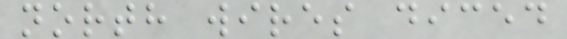north wires diced
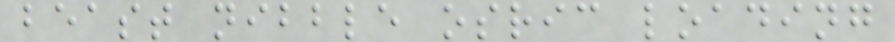beast nibble osric loading
